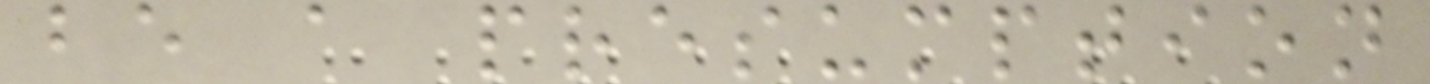be a presumption
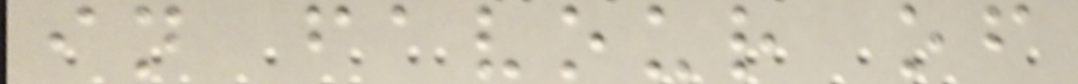in favour of
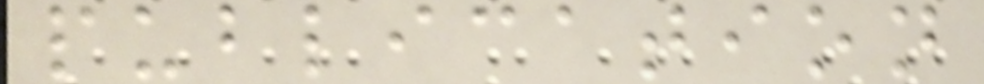publication
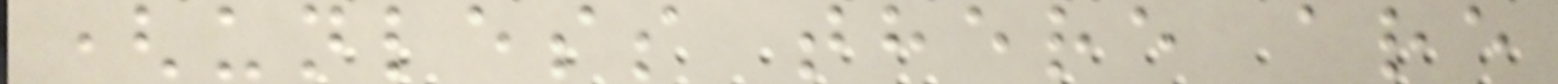(unless there are
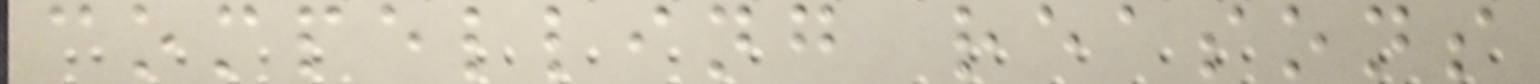compelling reasons
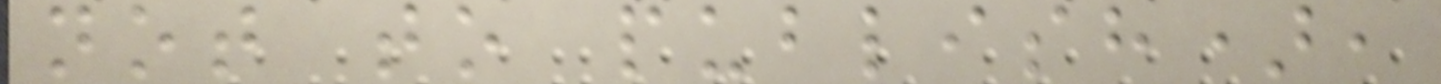not to publish),
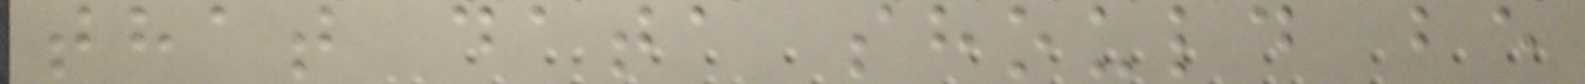that data should be
